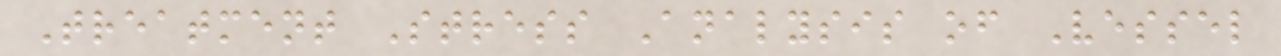Treatment Stress Analysis of Vessel
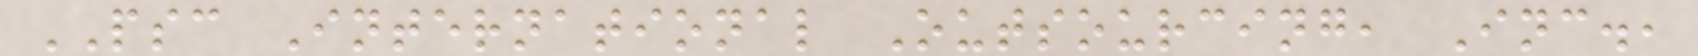PSC International Outsourcing, Inc.,
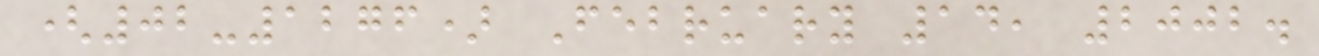(02-1276) February 14, 2002.
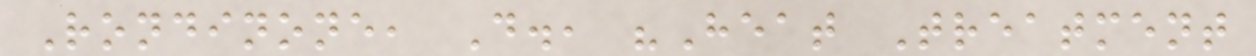Rondinone, D., "Heat Treatment
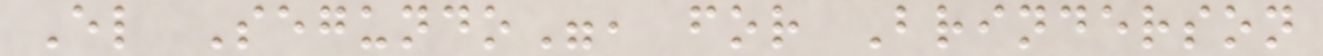El Segundo", for Brinderson
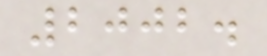2002.
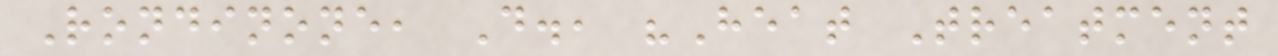Rondinone, D., "Heat Treatment
